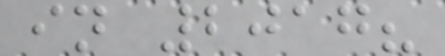in 2017?
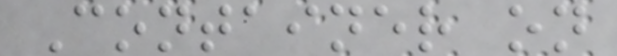Container on
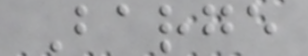Barge
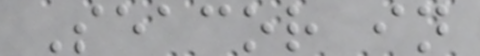Seacor in
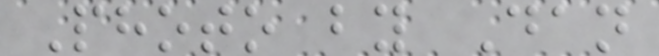Photo by Dan
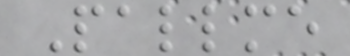Pallme
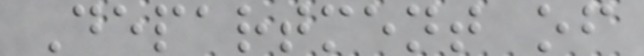Department of
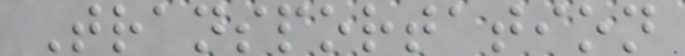Transportation
